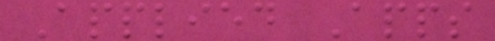Applied Apps
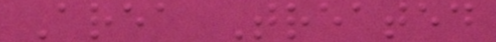Area Treated
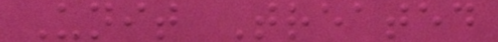Unit Treated
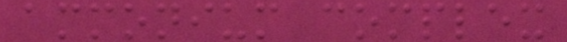ammonium complex
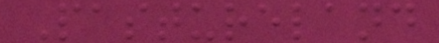Pastureland
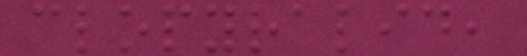clopyralid,
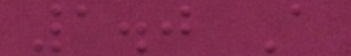1.0 A
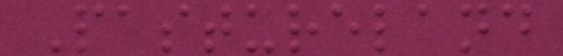Pastureland
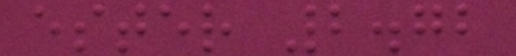ester 2.72
